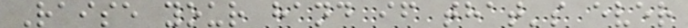Raise your hand if that's ever
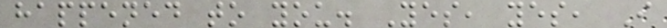happened to you. Yes, yes, I
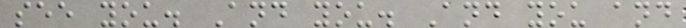see you. And you. And you and
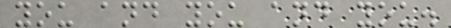you and you and you.
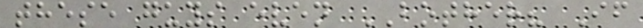these guys even BOTHER? If
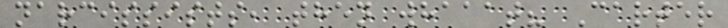narcissists, then whaaat? Carter
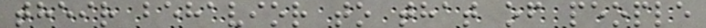their behavior to that of people
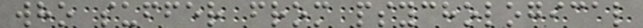who suffer from psychological
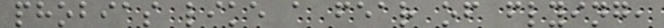phobias like a fear of flying,
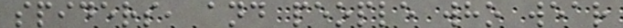spiders, and people who wear
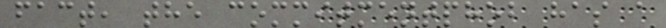fact, the commitmentphob has a
